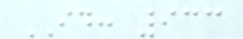ID: 933
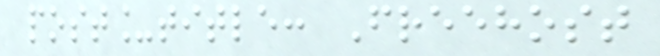post_title: Freehost
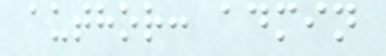author: admin
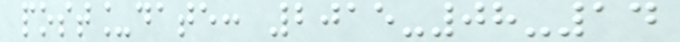post_date: 2015-08-14
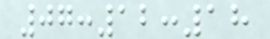07:12:18
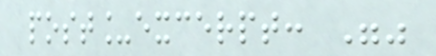post_excerpt: ""
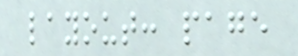layout: page
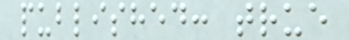published: true
